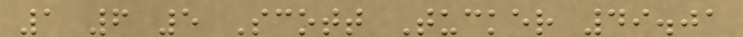1 6 5 Scott Tucker 49.01
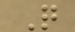Q
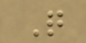Q
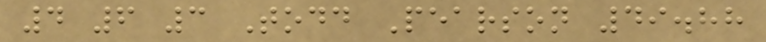4 6 3 Todd Pearson 49.88
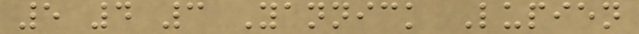5 4 3 Yannick Lupien
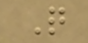Q
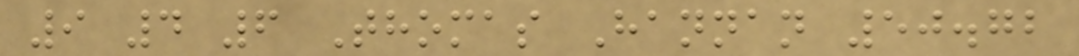9 4 6 Thomas Hannan 50.72
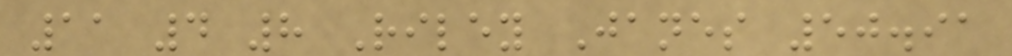11 4 8 Riley Janes 50.91
